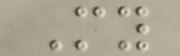My
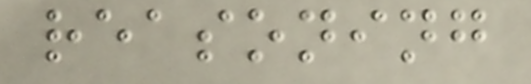reasoning
